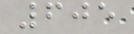605
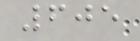605
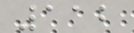112
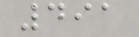491
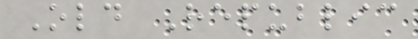Old Republic
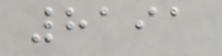8191
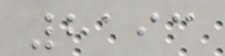8193
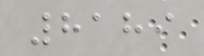8189
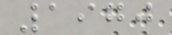1970
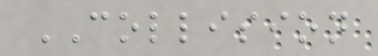COLLISION
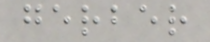gerber
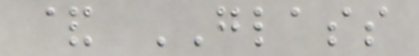& GLASS
